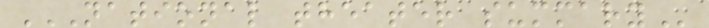NATIONAL THEATER SUMMARY
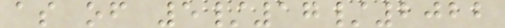as of 5/17/2022
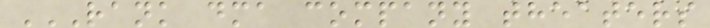RANK DMA COMPANY THEATERS
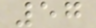57
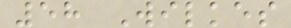58 Wilkes
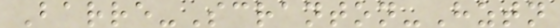Barre-Scranton-Hztn
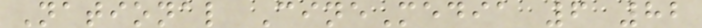National CineMedia 6 82
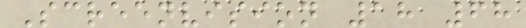Screenvision 18 68
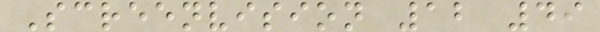Screenvision 12 49
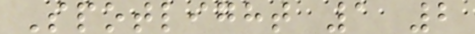Spotlight 1 2
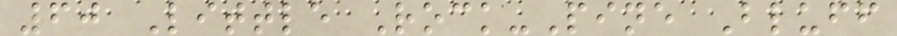60 Little Rock-Pine Bluff
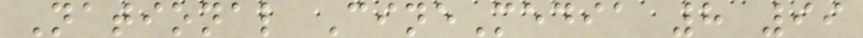National CineMedia 8 99
